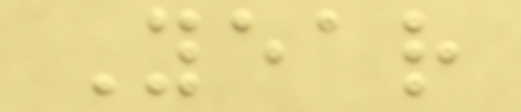Year
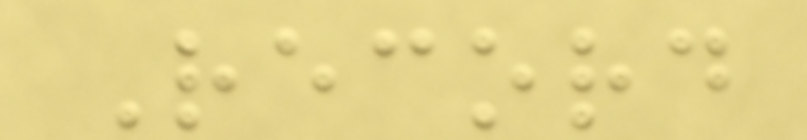Record
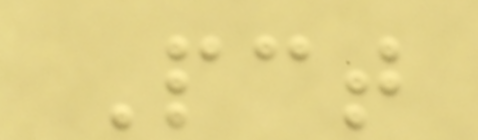Pct
